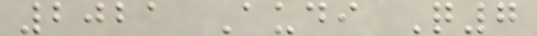2021 Audi Q7
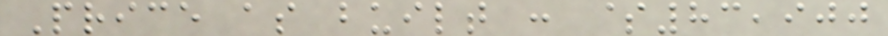Price as built : $83,900
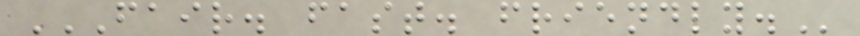FAIR. FAST. FRIENDLY.
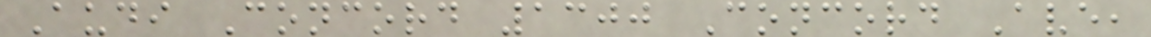Audi Concord 1300 Concord Ave,
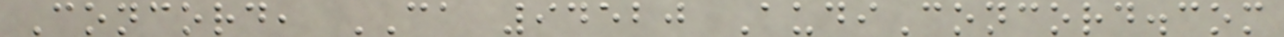Concord, CA 94520 AudiConcord.com
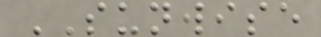SUNWISE
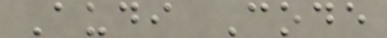Audi Code
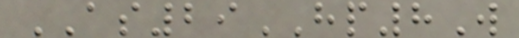AS29HP8W
